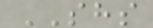SHS
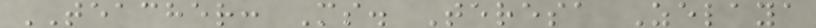TEACHER: Ms. Teresa Zelaya
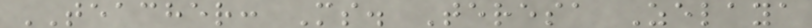TEACHER: Ms. Teresa Zelaya
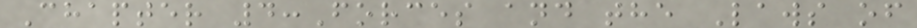Chapter 4:Forces and the Laws of
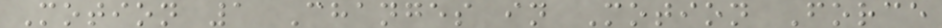Motion 1 Changes in Motion Force
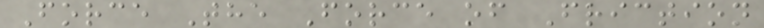Force The Force of Friction
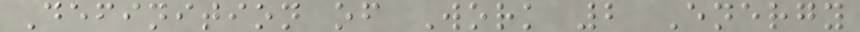Definition of Work 2 Energy
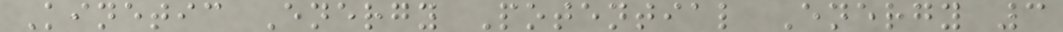Kinetic Energy Potential Energy 3
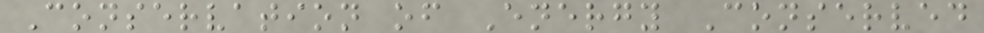Conservation of Energy Conserved
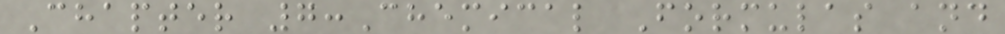Chapter 7:Chemical Formulas and
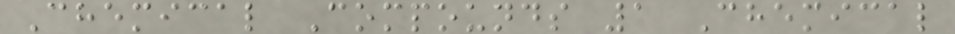Chemical Compounds 1 Chemical
